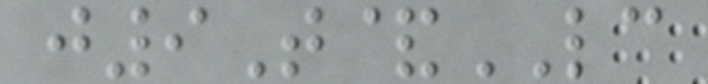j9T&LC
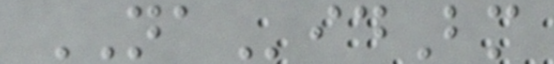NAidBm
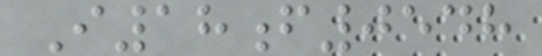I18f0548
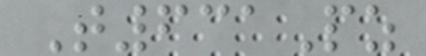T631Pz
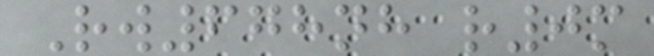Rw678nh r0m
